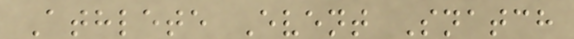Athlete Event Snatch
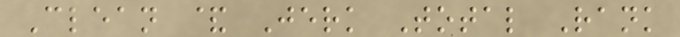Clean & Jerk Total Rank
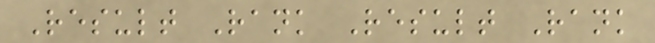Result Rank Result Rank
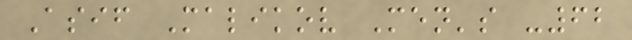Asif Malikov Men's -62
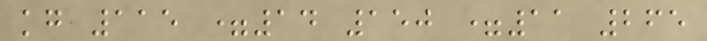kg 115 =14 150 =11 265
